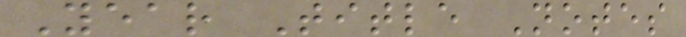Year Title Notes
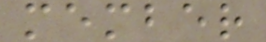member
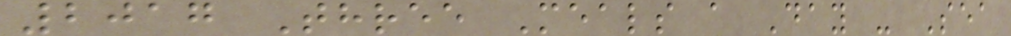2017 Three Meals a Day - Sea
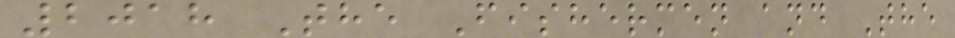2018 The Fishermen and The
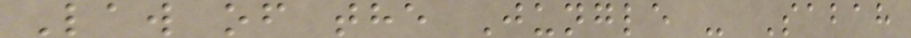Law of the Jungle - Sabah
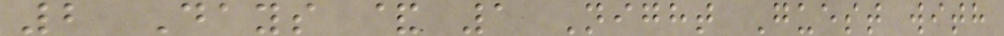2 Days & 1 Night Guest with
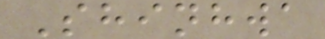Shinhwa
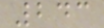243
